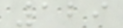129
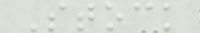Stock
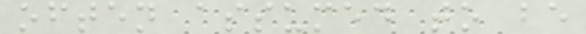often assumed to be
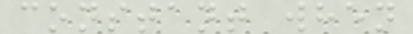constant when
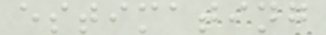estimating
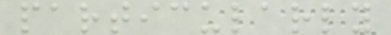particularly
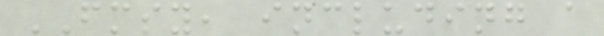FMSY, including a
